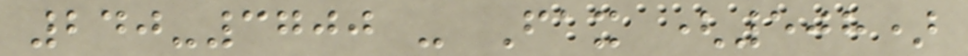240-3700 - Fax (508)
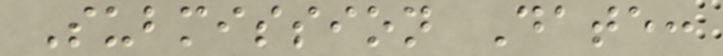Submission Date:
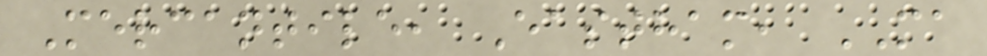Mercantile, Eastham, MA
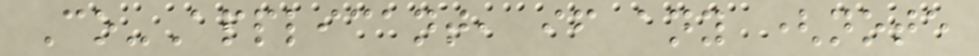Co-Applicant, if any (note
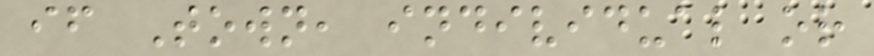if Town, individual or
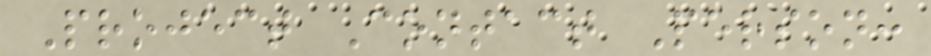Project Contact Person:
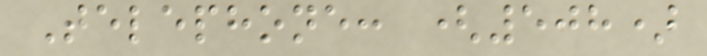Telephone: (508)
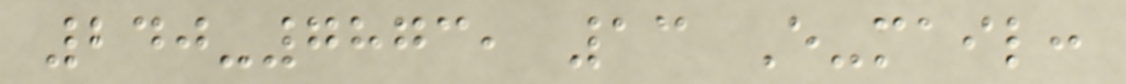240-7873, 13 E-mail:
